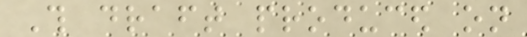This draft produced on
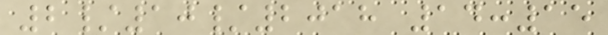2/10/2018 14:15
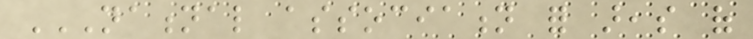NATIONAL ASSOCIATION FOR AREAS OF
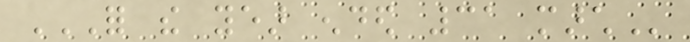FOR THE YEAR ENDED 31 MARCH
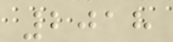2018
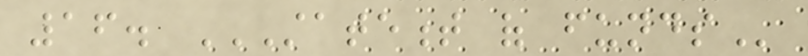16. STATEMENT OF FUNDS
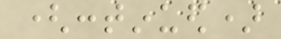(continued)
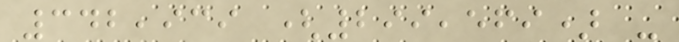342,939 (299,569) -
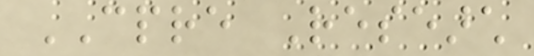CPRE Research
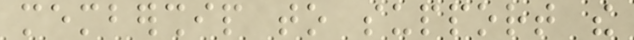membership to support the
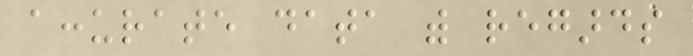accurate data with regards
